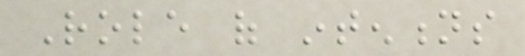Role of intentions
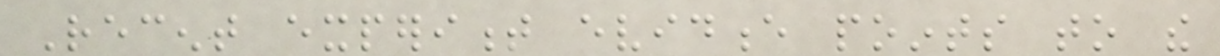Recent experiment evidence points to the
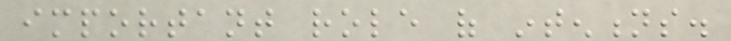important role of intentions.
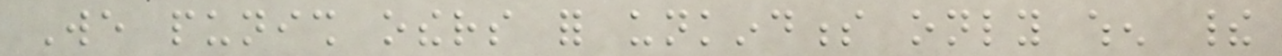We punish others for unkindness only when their
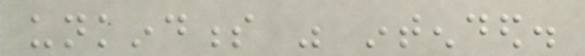unkindness was intended.
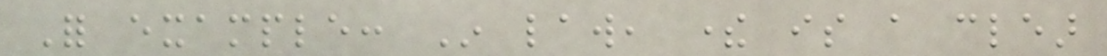For example: In law, there is a clear
